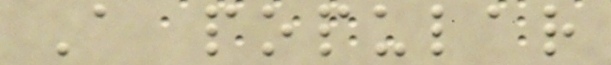A popular
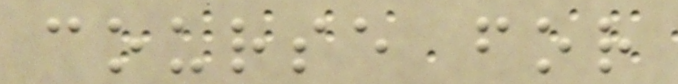course for
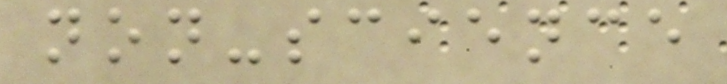non-science
